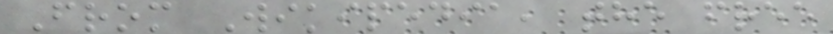From Wikipedia, the free
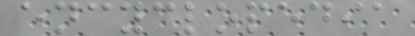encyclopedia
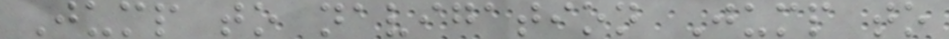Jump to navigation Jump to
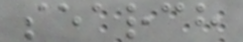search
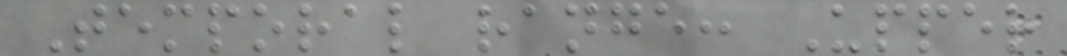Temporal range: Upper
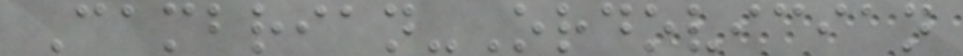Cambrian-Ordovician
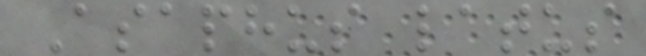Asaphus latus
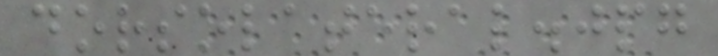dorsolateral.jpg
